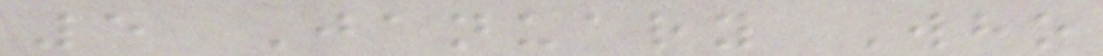5 January Who
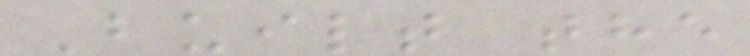Built the
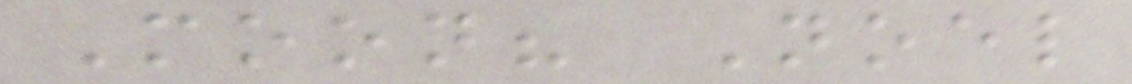Moon? Noel
